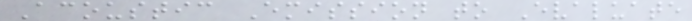Acoustic Emission to Evaluate
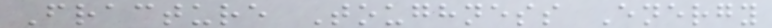Fracture Toughness Energy
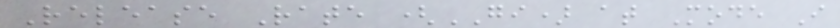Release Rate (GI) at Mode I
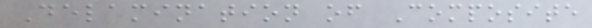Delamination of Composite
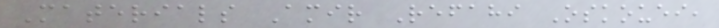Materials Amir Refahi Oskouei,
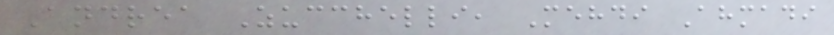Andrea Zucchelli, Mehdi Ahmadi
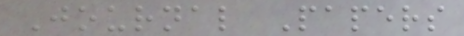Journal Papers
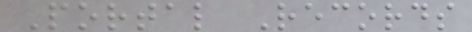Portal Records
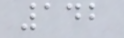142
